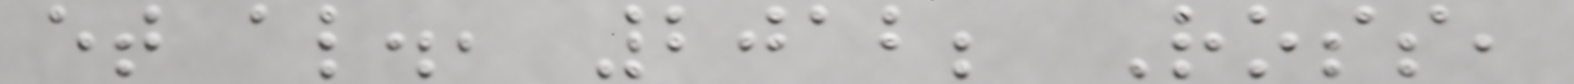et al., 2012; Ross,
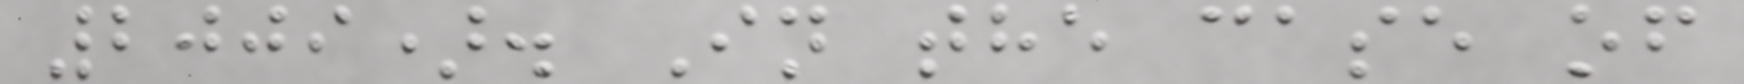2009). In the case of
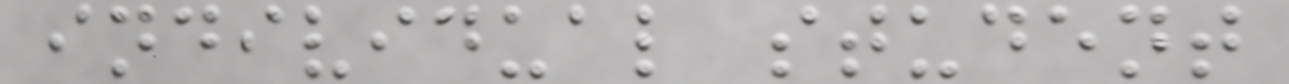individual student
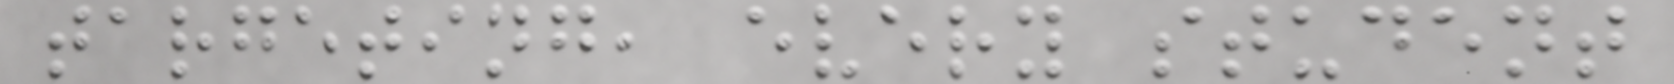targeting, every student
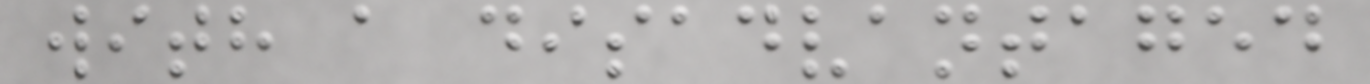with a disadvantaged
